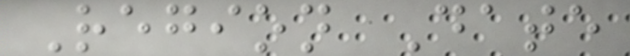Region Date
